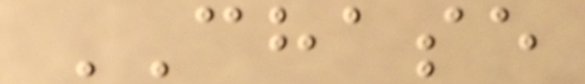CHASE
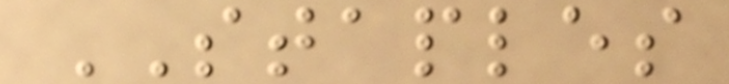STAPLES
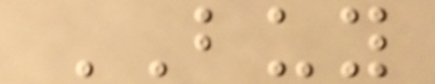BUY
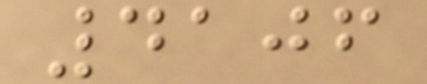4106
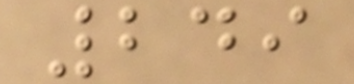249
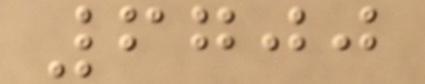6700
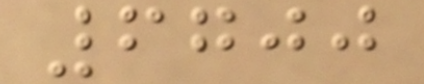6700
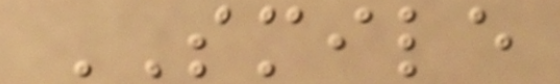SMILE
